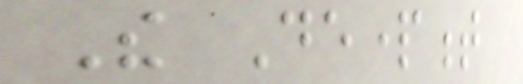The Department
